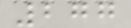277
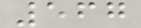567
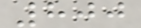800
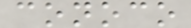conoco
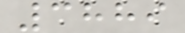3889
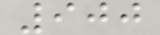900
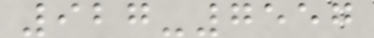927-7557
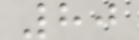80
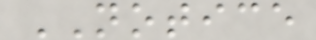NOTICE
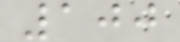100
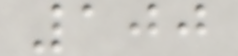100
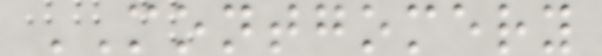MONTGOMERY
